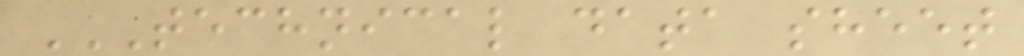TECHNICAL DATA SHEET
